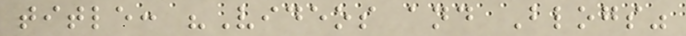title: "Videos and Blogs"
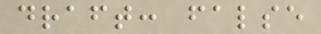draft: false
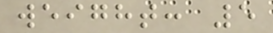weight: 5
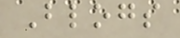Blogs
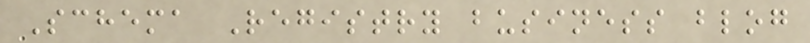Schema Registry business blog
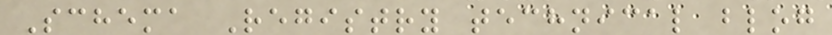Schema Registry technical blog
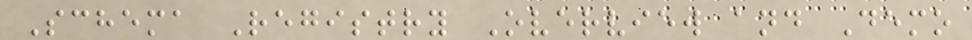Schema Registry Overview and Demo
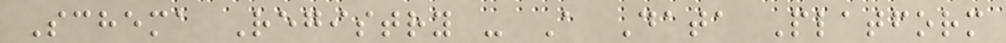Schema Registry - A Data Platform
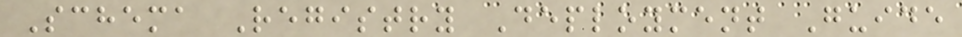Schema Registry Deployment Guide
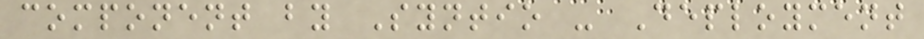component by Syntio - Deployment
